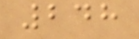248
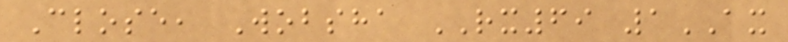Close, Wobsha RX69 1AX
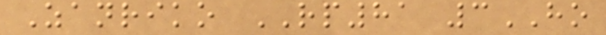Zanriko RP81 3HO
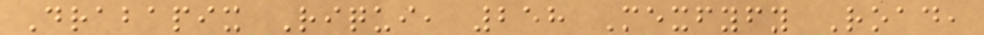Drabapix Riqui, 258 Mexfyfy Road,
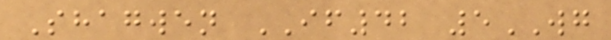Shagwen IF42 5WG
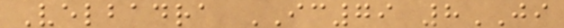Velbadra IC79 8JI
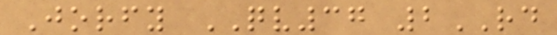Jorfy QV37 2RD
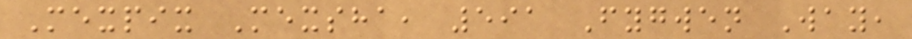Mexpix Mexsha, 591 Fygwen Way,
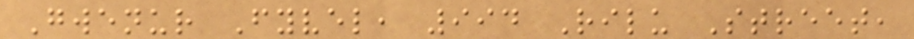Gwenur Fyvel, 994 Rilu Street,
